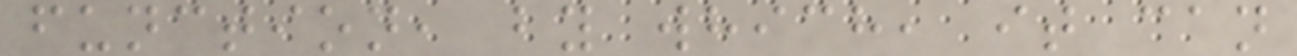function, by which, it can
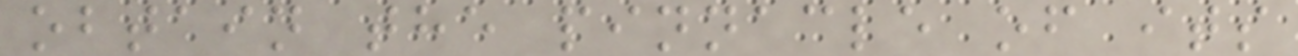obtain the pinnacle of its
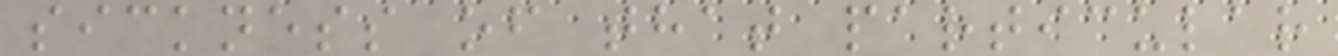sickness of that particular
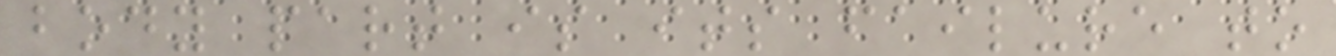body part is its failure to
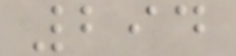294
